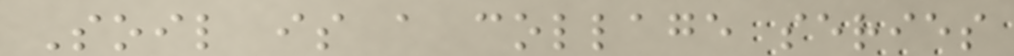Soil is a collage series
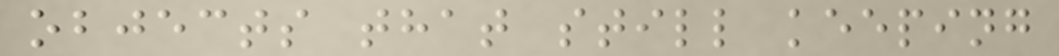objects that still keeping
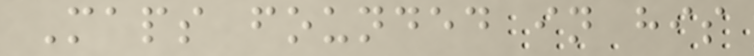Maps founded in his
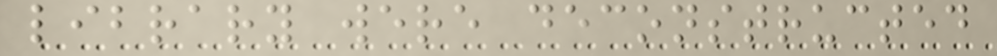library were deconstructed
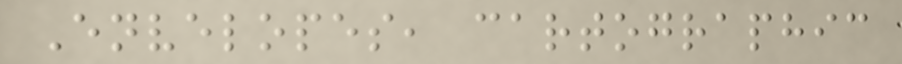Envelopes, cartographic
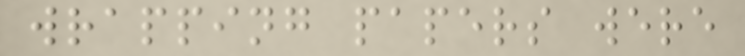wrapping papers were
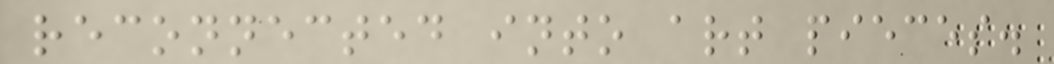reconnected into art pieces.
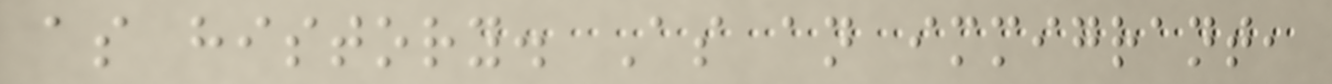as history. As an immigrant,
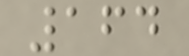164
